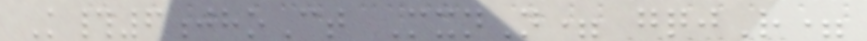K#6jhoCt MxnN= gqjR=
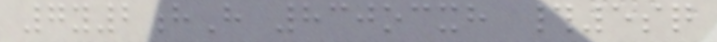7y2hH 830ocxh #5sq
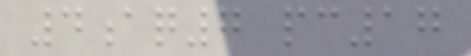4aq7 pc17
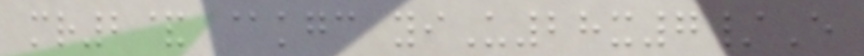mr2& @kgc yiU28x7/E
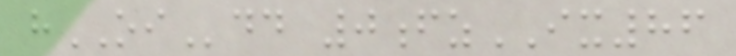hOIdd 0fzIX86
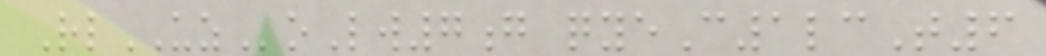RlUZoLw7g qyeC1lcT6
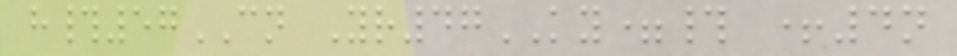h#57CN Yr47KY=# +4n
